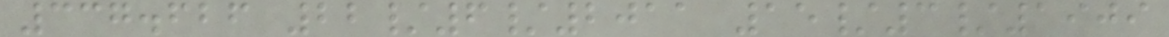337.626 22/6/2011 15/3/1909
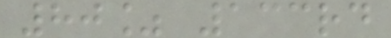80% 133rd
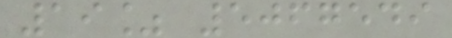19% 5067549
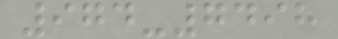974-7498
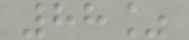88%
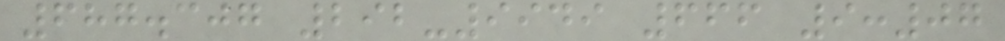687.307 292-9949 666 9:07
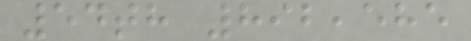54th 892,585
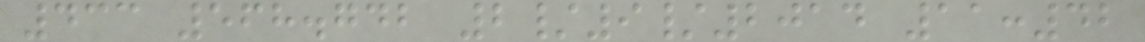433 568.742 2/9/2014 11:42
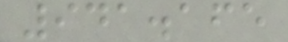941.165
